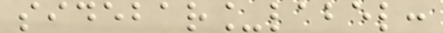sidebar_label:
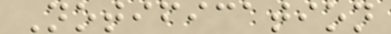Notification
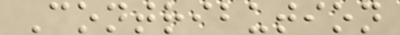Contribution
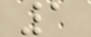1
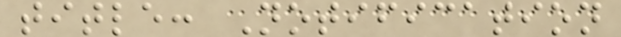title: Notification
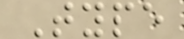Type
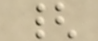{
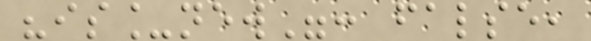"is_new": false,
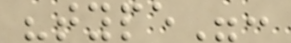"type":
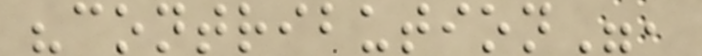"contribution",
